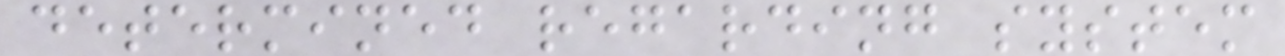determined regarding system
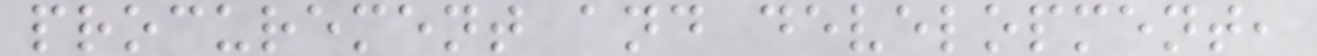procurement and development,
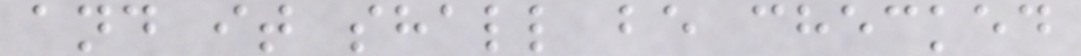and it shall be checked
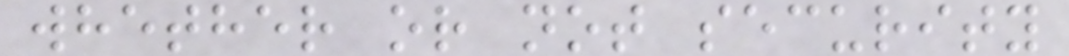whether or not security
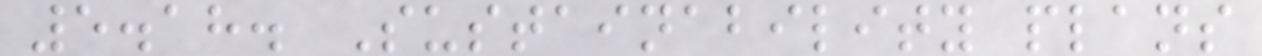5.18. Sustainability plans
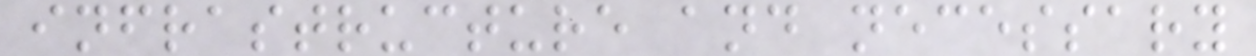infrastructure and necessary
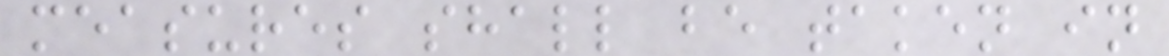measures shall be taken in
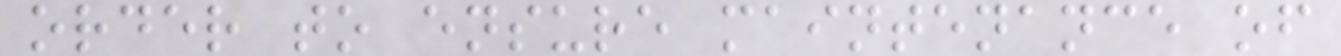order to ensure maintenance of
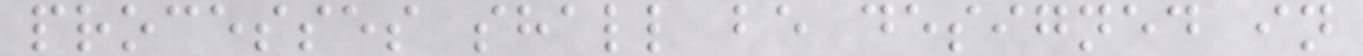processes shall be designed in
